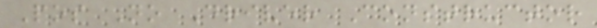Pos No Driver Constructor
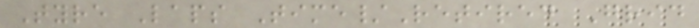Tyre Laps Time/Retired Grid
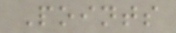Points
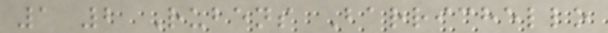1 2 Rubens Barrichello
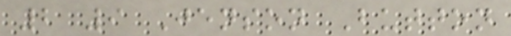2 9 Jenson Button
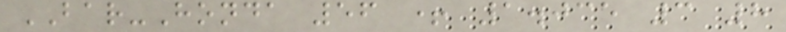BAR-Honda 56 + 1.035 3 8
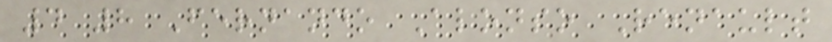4 8 Fernando Alonso Renault
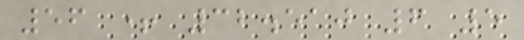56 + 32.510 6 5
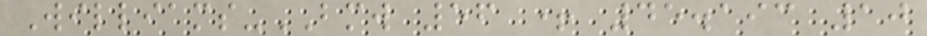Williams-BMW 56 + 45.193 10
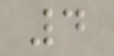4
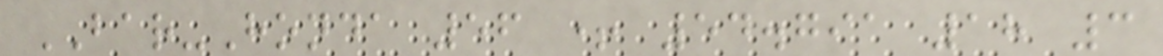BAR-Honda 56 + 54.791 18 3
